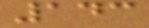143
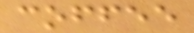coffee
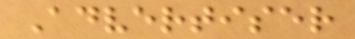Advertiser
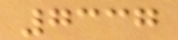7337
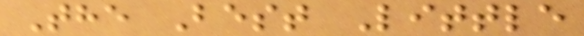The Best Little
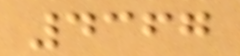4367
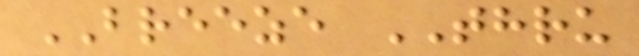BREEZE THRU
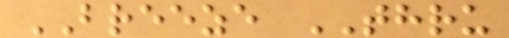BREEZE THRU
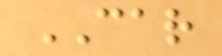CAR
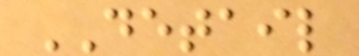DETAIL
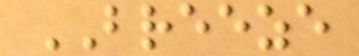BREEZE
